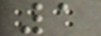1
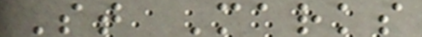St Marks
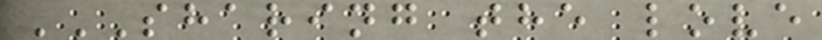SHARING THE LOVE
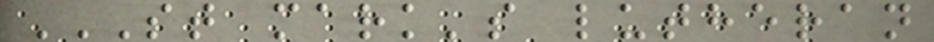ST MARK'S LUTHERAN
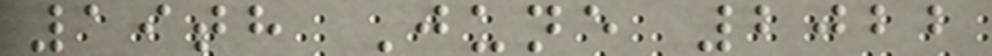19th June 2022
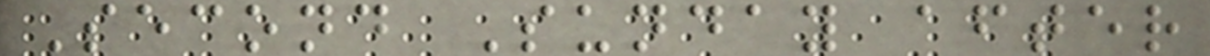Second Sunday after
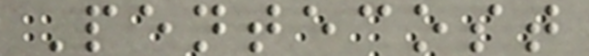Pentecost
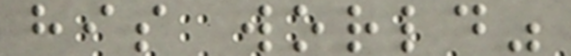his world"
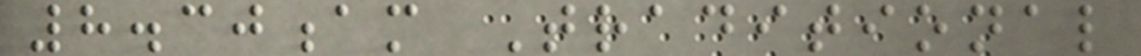8.30am Traditional
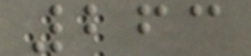263
